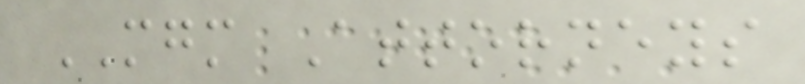MGM Attorneys
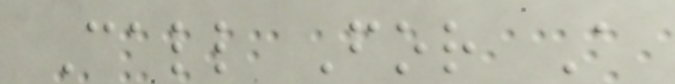Call For A
